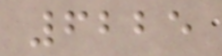6225
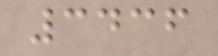3436
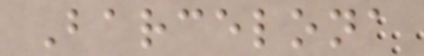Barcelona
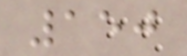150
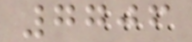7706
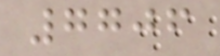7706
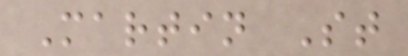Martin St
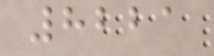8221
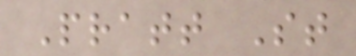Pratt St
